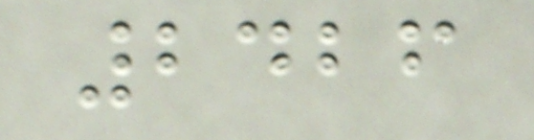2426
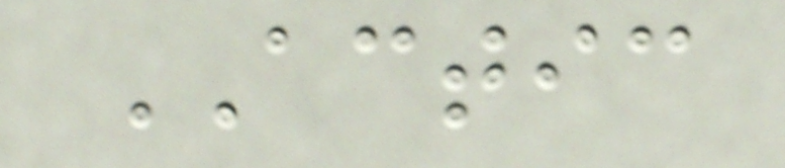ACTIC
